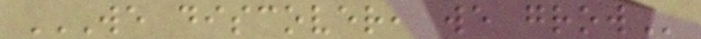WE DISCOVER, WE GROW
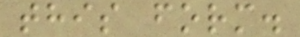this form.
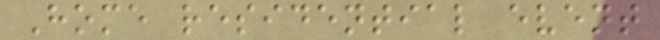Home residential event
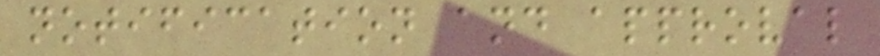notification and approval
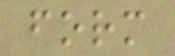form
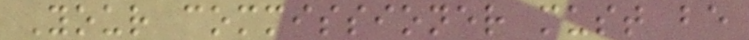Your commissioner must be
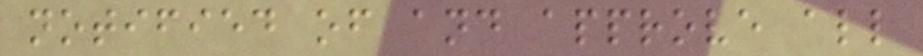notified of and approve all
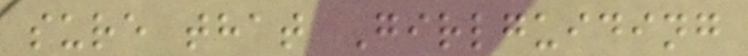sure that Girlguiding
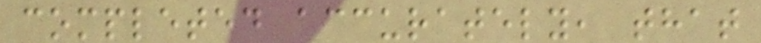completed accurately, that
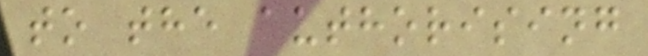to the authorising
